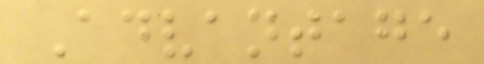Advantage
